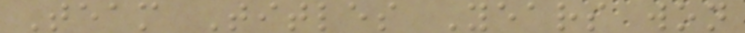Team Titles Years won
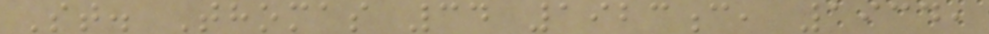St. Thomas 34 1923c, 1934,
